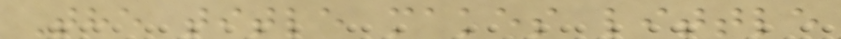The title makes little
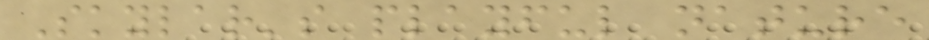Skylar's playful nature
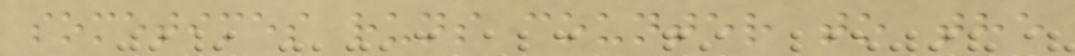sometimes runs counter to the
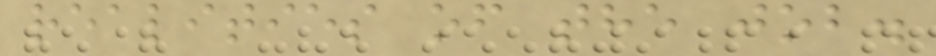realities of the job.
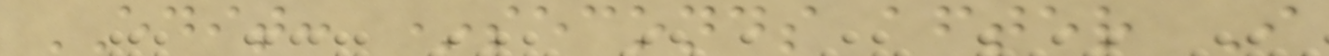EDIT: *seconds after I
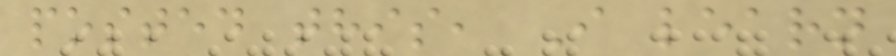posted this, I learn
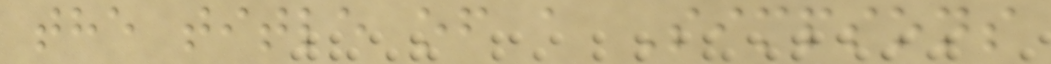the title of a Simpsons
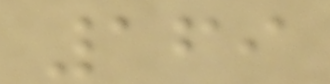169
